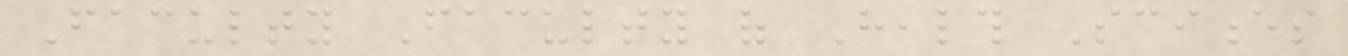Faculty Faculty of Health Sciences
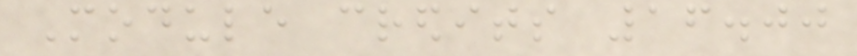Module credits 16.00
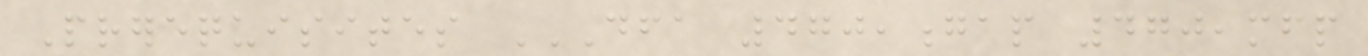Prerequisites DFA 470,GAP 470,MFP
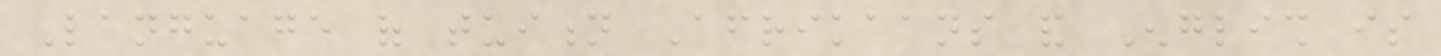Language of tuition Afrikaans and English is
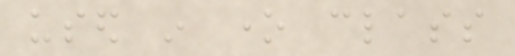used in one class
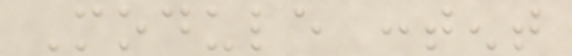Module content
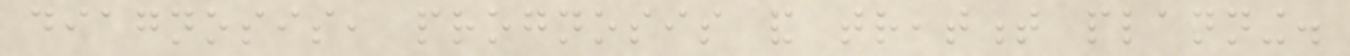diagnosis, prognosis and treatment planning.
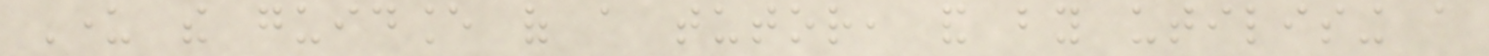Under the guidance of a tutor, and by utilising a
